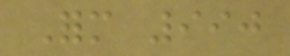Form 990
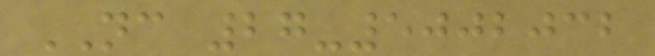NC 27-5002032
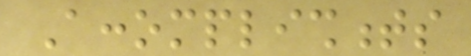Accomplishments
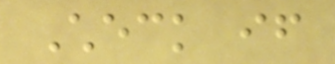Check if
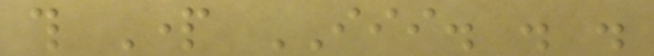this Part III. . .
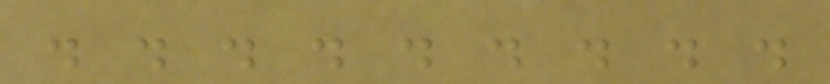. . . . . . . . .
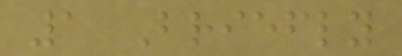1 Briefly
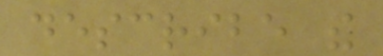describe the
